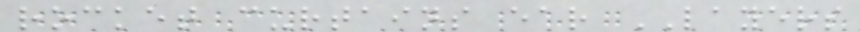rocket curtains ear LAYERS
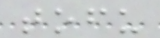tofu
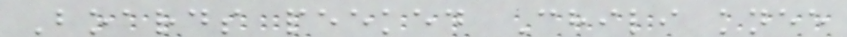Boards peeked Chili knee
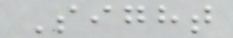Sight
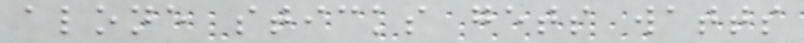alone sticks gets watts
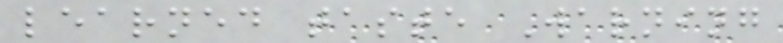learned taste Warning
